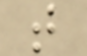t
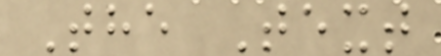The Text
